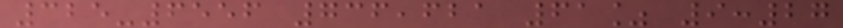325-6556 736,621 61% 9:27
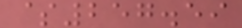$257.59
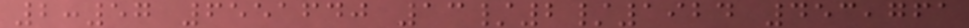2:57 6551640 13/2/1924 453,761
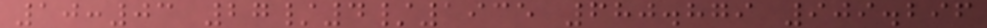10:03 27/4/1935 680.879 909.296
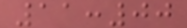11:00
